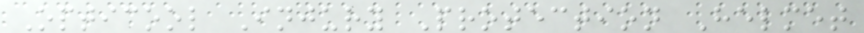Opticool Injury Protection Helmet
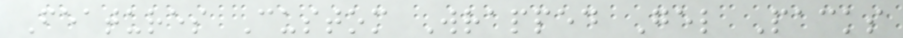Features Custom Wrapped Gel Packs
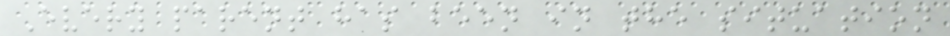Every parent has been in the situation
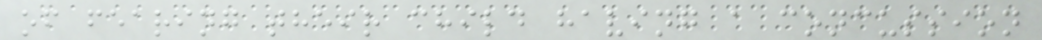of fearing their child having a concussion
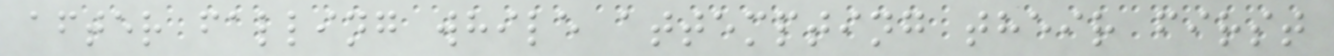after falling while attempting their first
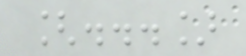[...]
